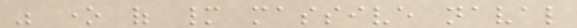was one of many massive naval
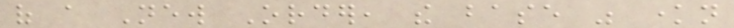of a New Order, the base was known
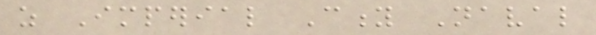as Imperial City Naval
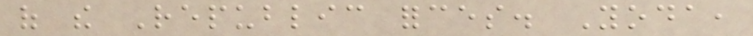of the Republic forces. Yoda,
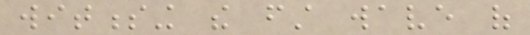witnessing the first wave of
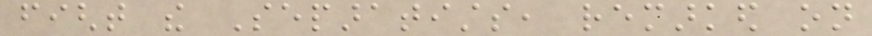fight the Separatists, remarked on
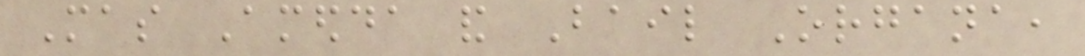Mas Amedda and Bail Organa,
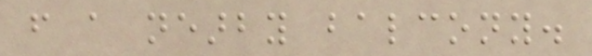from a nearby balcony.
